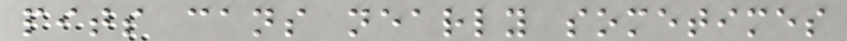pits cans nearly sometimes
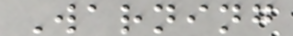Warning
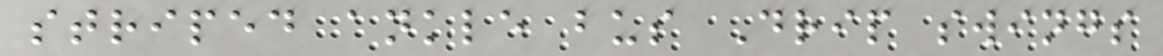striped ankle bus Drip swings
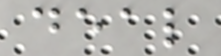deal
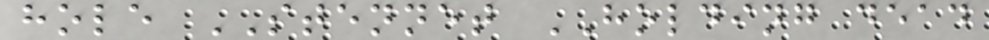hole STENNET HOLDING dead
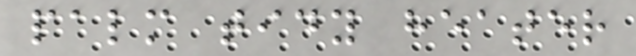palm tidy heater
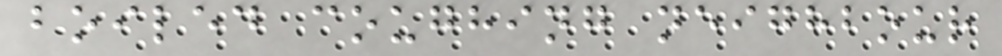boiled coughing neighbour
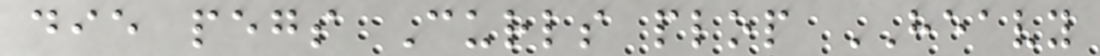die pegs Curls plop HEAVY
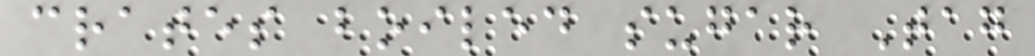crates boiled sugar Tag
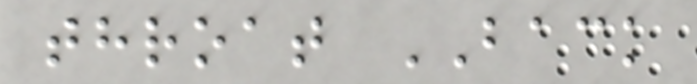throat BACK
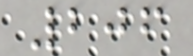206
